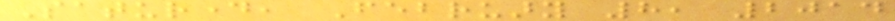Saturday, February 8, 2014
